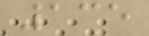135
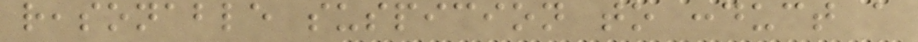reasonable suspicion to conduct a
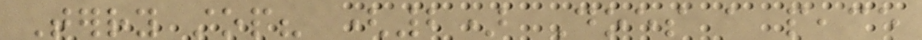Terry stop? (2) Does a peace
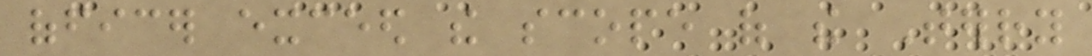officer exceed the scope of the Terry
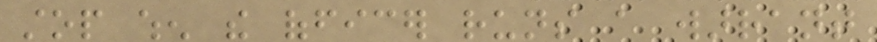stop when the officer runs a warrant
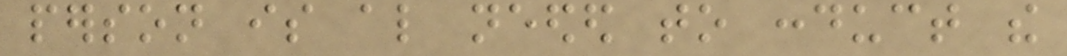person is also needed to conduct the
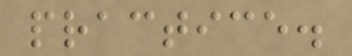practice.
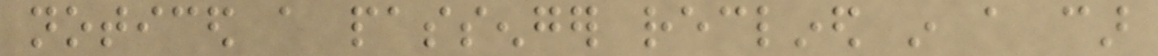noticed a passenger reclined in a car
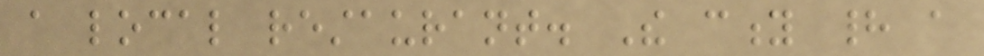a local restaurant. The city had a
